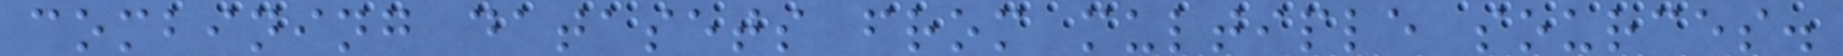combining datasets from multiple sources.
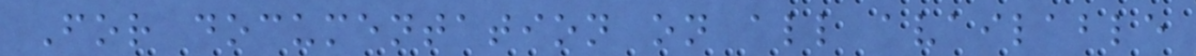For documentation on all available
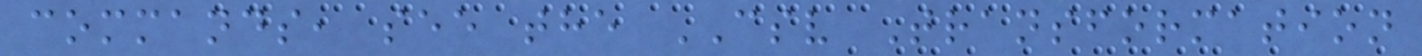commands, see the CSV Transformation
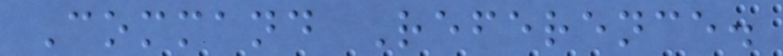Command Reference.
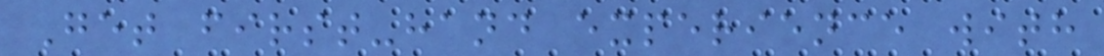Get first-hand experience with
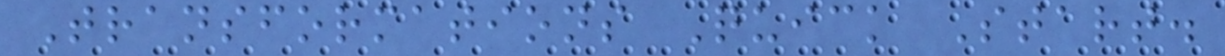Transformations Quick Start.
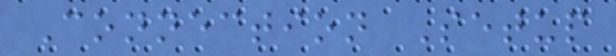Connection Setup
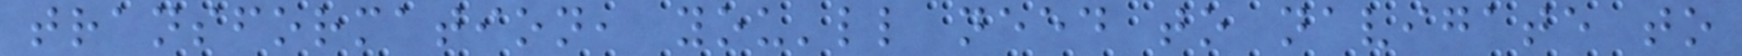transformation, you'll need to navigate to
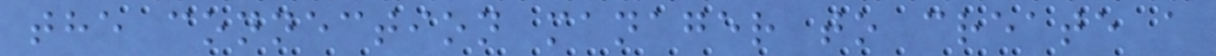the connection manager to create a
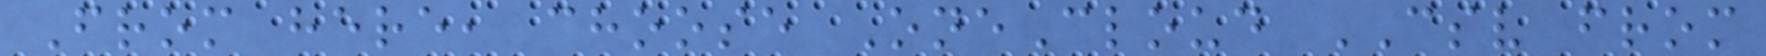From here, choose OneCloud CSV from
